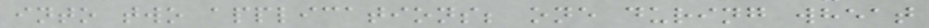into two applications; one during wheat
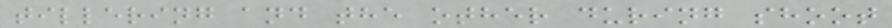tillering and the other during shoot
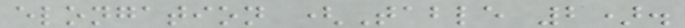elongation (Table 2).
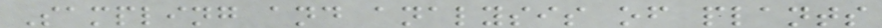Sampling and analysis of plants
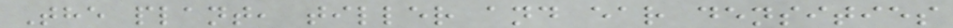The plant, tiller and ear densities
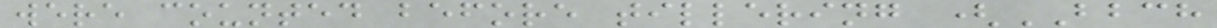were counted before tillering (BBCH
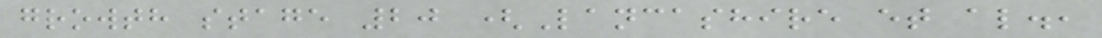growth stage 20 (Lancashire et al.,
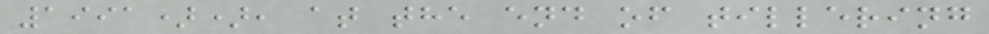1991)), at the end of tillering
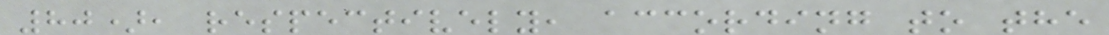80), respectively, according to the
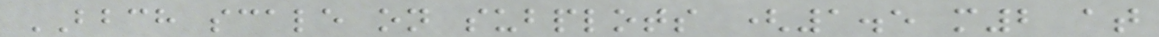BBCH scale on subplots (1.5 m2 at
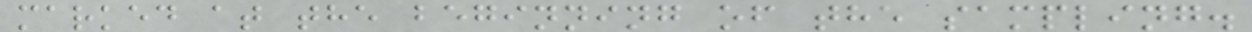marked at the beginning of the sampling.
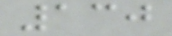130
